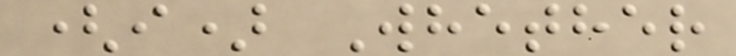(i) Whether
